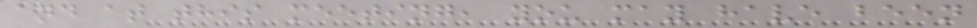and at this meeting, you may have been
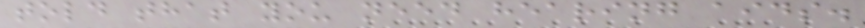told that you need hearing aids.
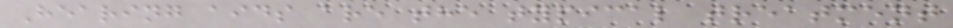Hearing aids are the typical treatment
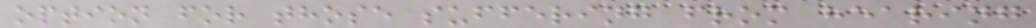option for those suffering from hearing
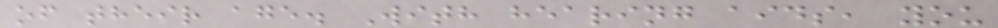of their age. With hearing aids, you
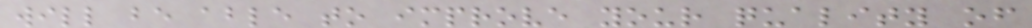will be able to improve your quality of
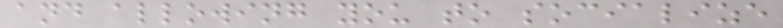and allowing you to socialize
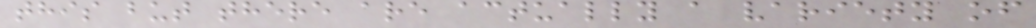this but there are actually a variety of
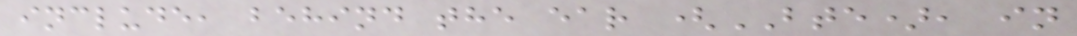include, behind the ear (BTE), in
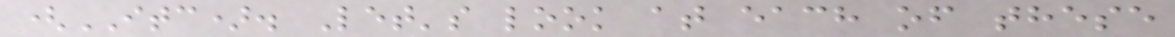(ITC). Let's look at each of these
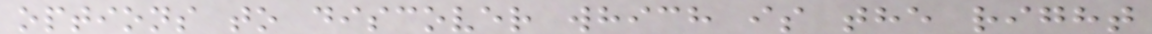options to discover which is the right
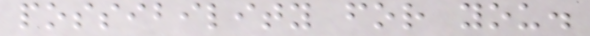possibility for you.
